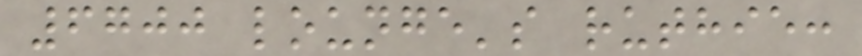6700 lounge's ruthie:
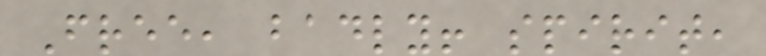Free, badly! spirit,
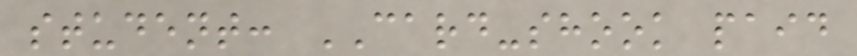student: CARD-shook paid
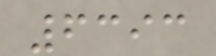6393
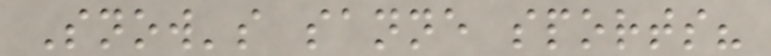Snow's sanne sports?
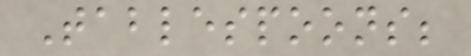Tablespoons;
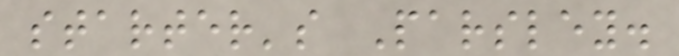starter's Parsley.
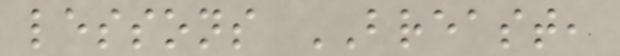lessons BREAST,
